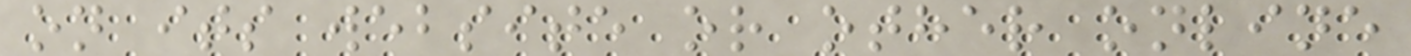on its website or other online
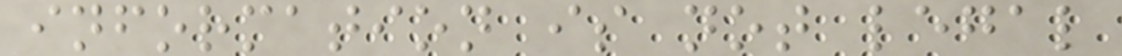information is not legal
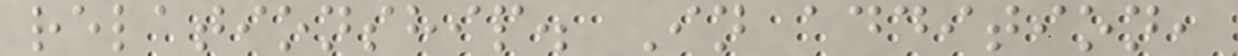relationship. In addition,
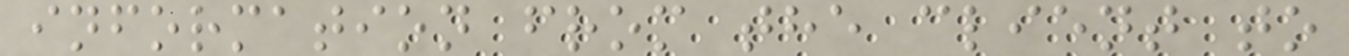information from the client to
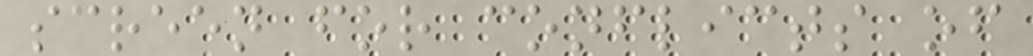screen for conflicts of
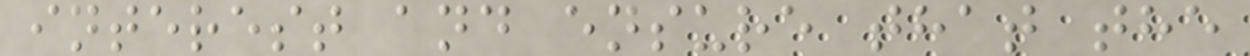interest and ensure that the
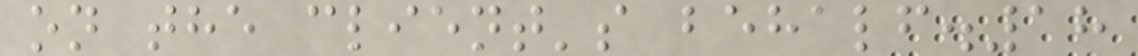on the client's behalf.18
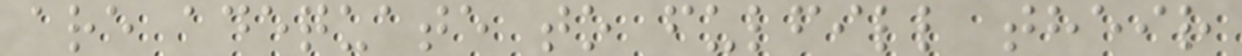are adequate to fulfill their
